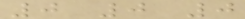0 0 0
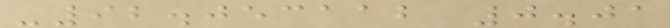-92.053112 0.01
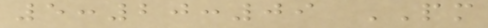5:20:09 PM
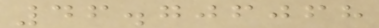46.706068
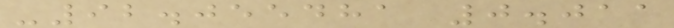-92.055481 0.011
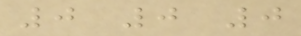0 0 0
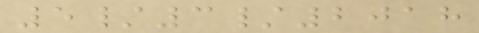5/3/2018
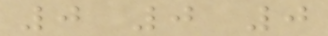0 0 0
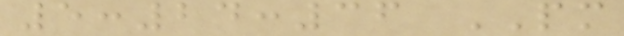5:24:36 PM
